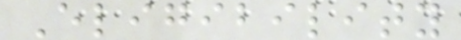Eligibility
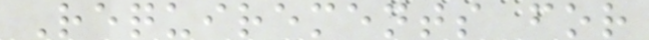Requirements for
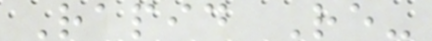Rapid Re-
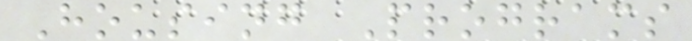Housing Programs
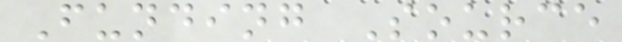Funding Source
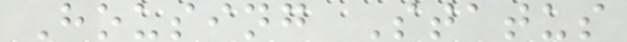Housing Status
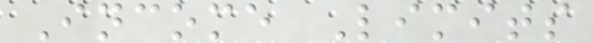Income Limits
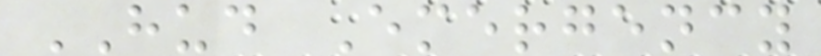HUD Emergency
